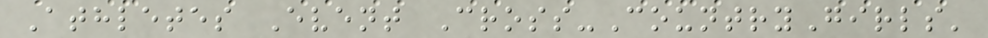Athletes Event Cross-CountryGirls'
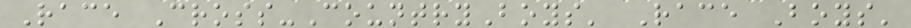Race Cross-CountryBoys' Race Boys'
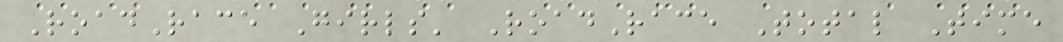RoadRace Girls' RoadRace Total Time
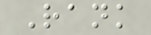Rank
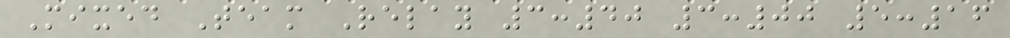Mixed Team Relay 3:40 3:00 5:16
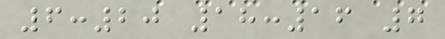6:20 18:16 7
